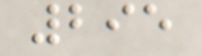295
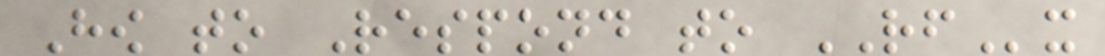How to Respond to RFx
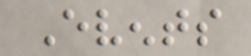Events
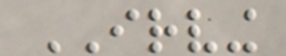IRVING
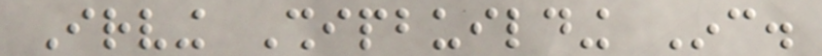Irving Shipbuilding Inc.
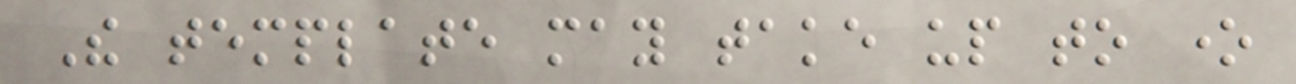The template may take up to one
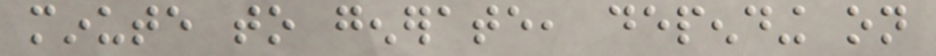minute to generate, depending on
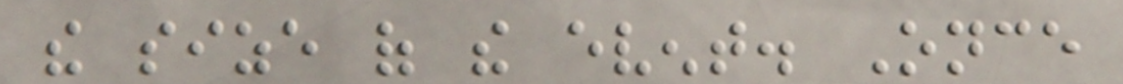the size of the event. Once
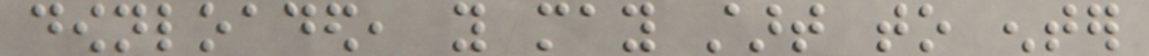downloaded, you may start to enter
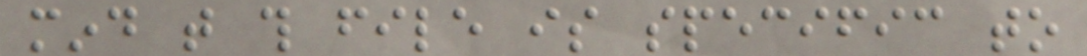mind that this file is specific to
